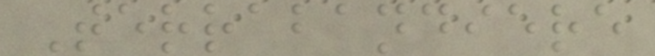Terrabandiere
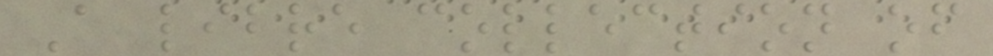A libre collection of
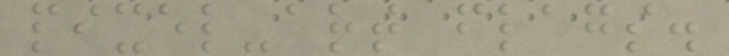pixel-art flags.
